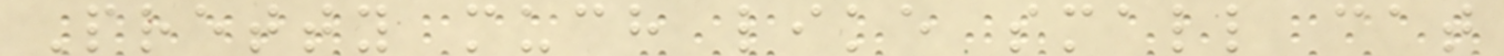Pretty much like small cat
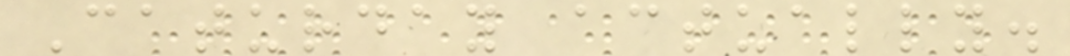Caturday actually.
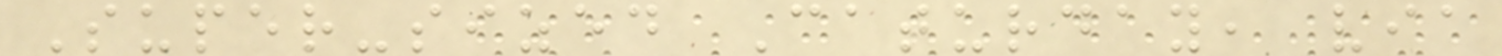Super-sized Caturday, via
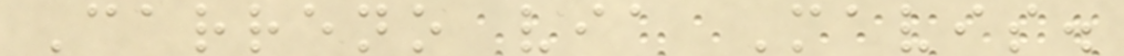Carreno via Mavis.
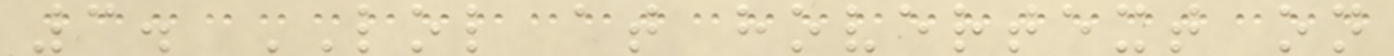3. LOL at hovertext on
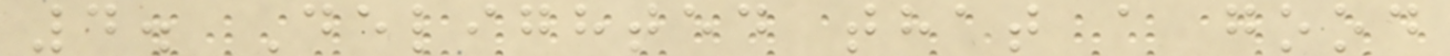4. Delighted that a good
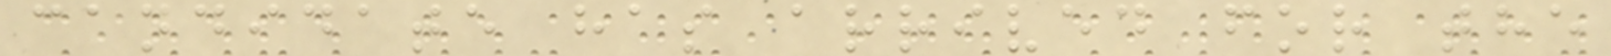candidate has arrived for the
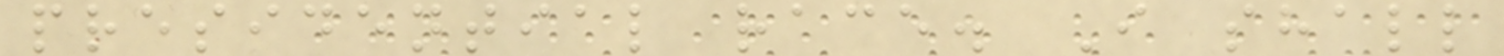presidential race. I shall
